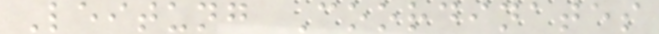Leitung Coordinates
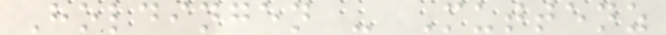Holdingen - Muttenz
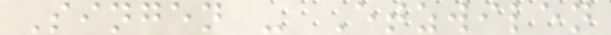Singen - Etzwilen
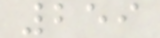259
